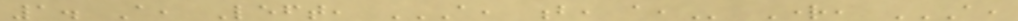1. A, Left, A, B, A, Right, A,
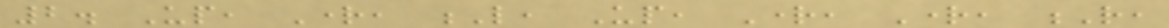2. Up, Right, L, Up, Right, Right, R,
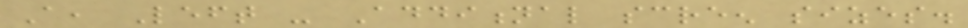A, Left - Additional screen sizes.
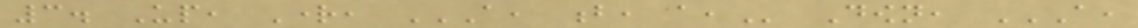3. Up, Right, A, B, A, Down, A,
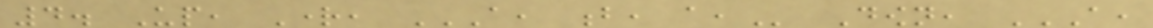4. Up, Right, A, B, A, Down, A,
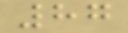87
